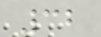32
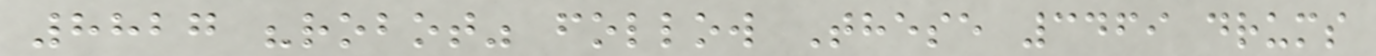8827 "robot" follow These 3469 drums
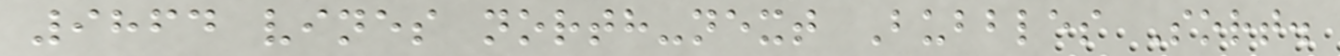9864 vines north-next Bubbles Sort.
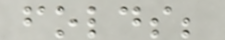folds;
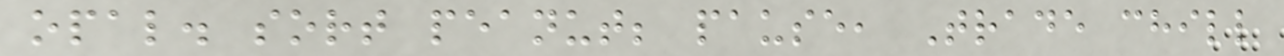opal. sort peanut; pause, Trade chill
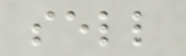sell
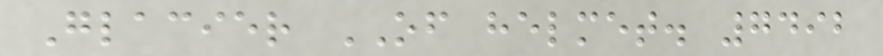Glacier OF helmet. 7492
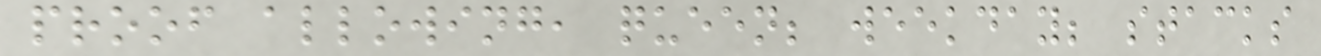proof allowing, queen; weekday; stacks
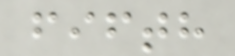fifth
